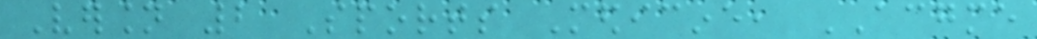Version 2 Sports Medicine, ACGME
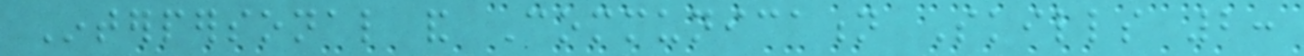Interpersonal and Communication Skills 2:
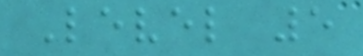Level 5
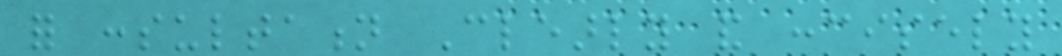for consultation Clearly and concisely
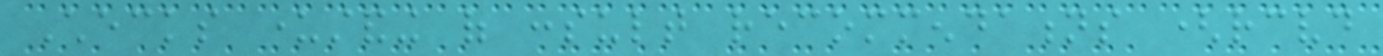Checks understanding of consult recommendations (received
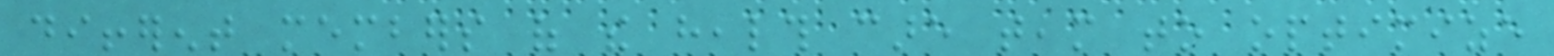different members of the health care team to optimize
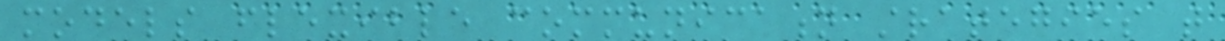models flexible communication strategies that
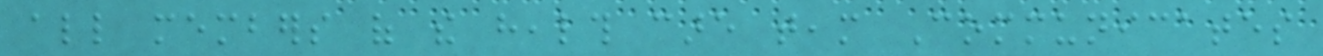all members of the health care team Communicates
